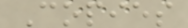Copies
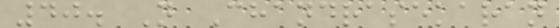40. N Chandrasekaran
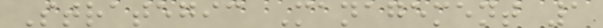Strategic Management 1
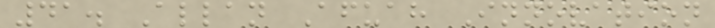41. Allan Afuah Innovation
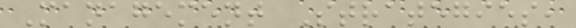Management Strategies,
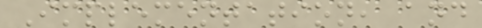Implementation, and
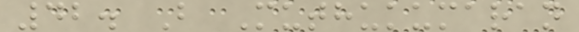42. B Muthukumaran
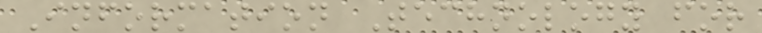Information Technology for
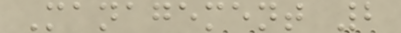Management 2
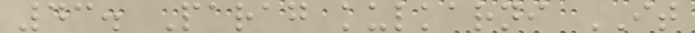43. Parag kulkarni IT
